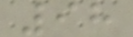98
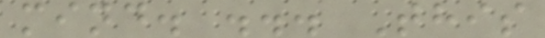mind. ... This
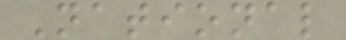National
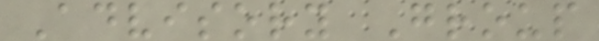Advisory Group
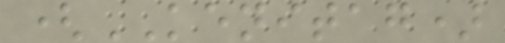(KENITAG)
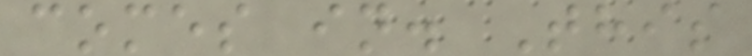comes in. This
